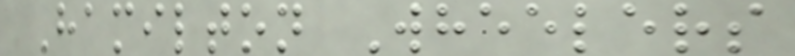Hamilton Wheelers
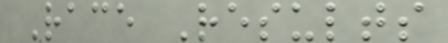Race Results
